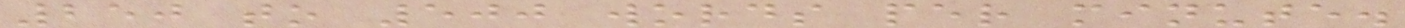250 to 500 words per minute.
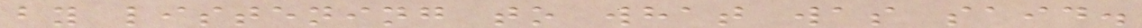by listening to what was said.
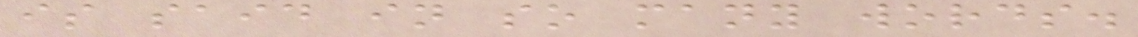is said in so many words.
